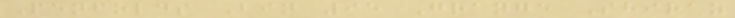Penfolds Bin 95 Grange Shiraz
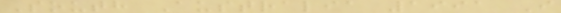South Australia 1991 I
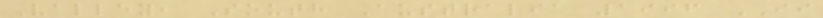Valley, South Australia 1996 II
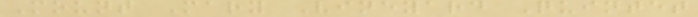Mount Mary Vineyard Quintet
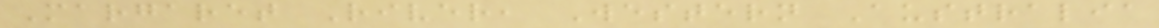Margaret River, Western Australia
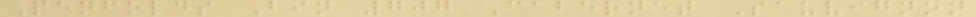Penfolds Bin 707 Cabernet Sauvignon
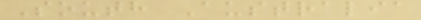South Australia
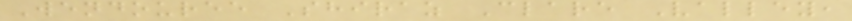Wendouree Shiraz Clare Valley,
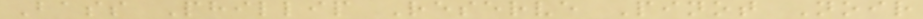Bass Phillip Reserve Pinot Noir
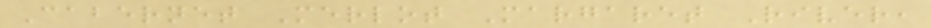Cabernet Merlot Margaret River,
